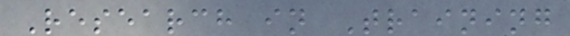Research in Training
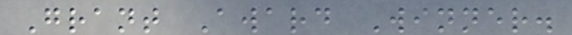Grant Award Winner.
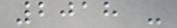2018 -
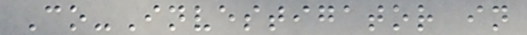Co-Investigator in
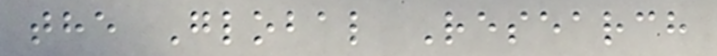the Global Research
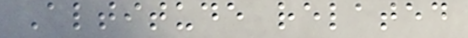Altitude related
